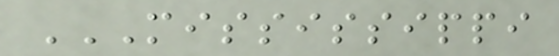MISSISSIPPI
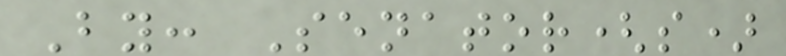By: Senator(s)
